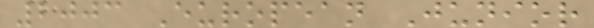2003 European Junior
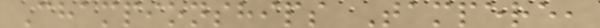Championships Tampere,
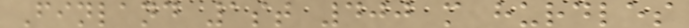Finland 1st 400 m hurdles
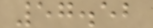57.52
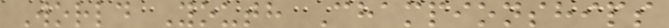World Youth Championships
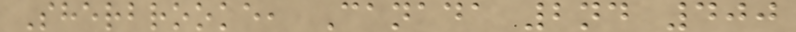Sherbrooke, Canada 2nd 400
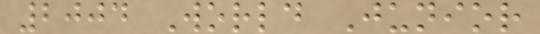2004 World Junior
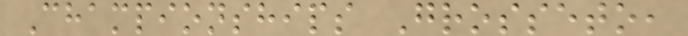Championships Grosseto,
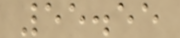55.55
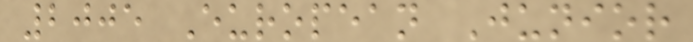2005 European Junior
